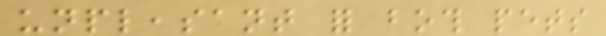unpleasant for both pets
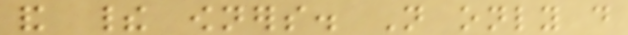and their owners. Not only do
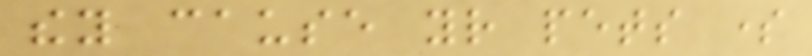they cause your pets some
